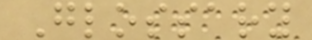Glossary
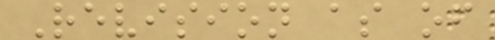Revision as of
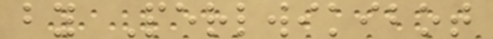by Perlwikibot
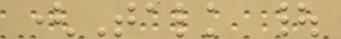(Talk |
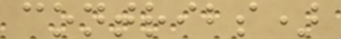contribs)
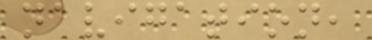navigation,
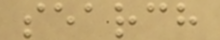search
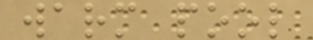warm pool
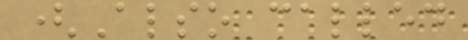(Also called
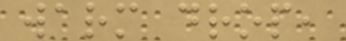warm drop,
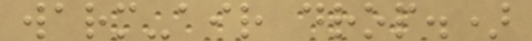warm-air drop.)
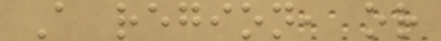A region, or
